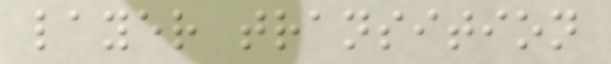layer transition
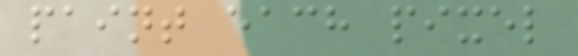paint each pixel
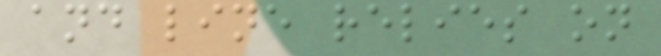and line relies on
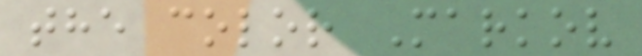the color Markov
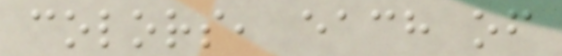colors, each of
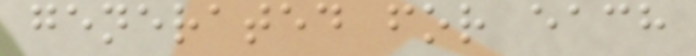generated for each
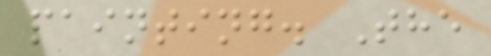painting. The
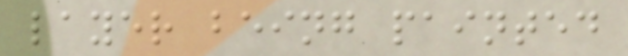layer being painted
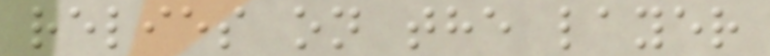relies on the layer
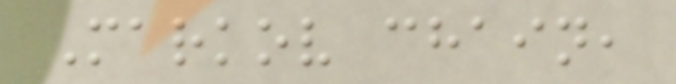Markov chain,
